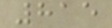815
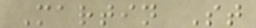Martin St
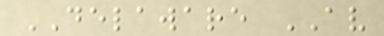DELAWARE AV
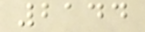2144
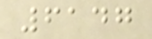6147
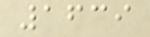1639
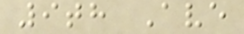9th Ave
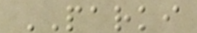PARKI
